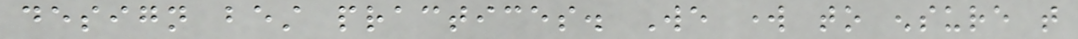design best practices. We work to ensure that
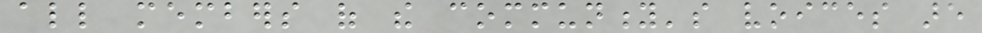all members of the community's voices are
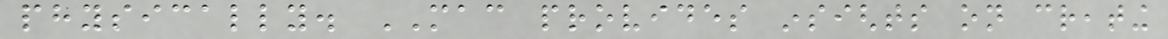physically. MAC provides insights on creating
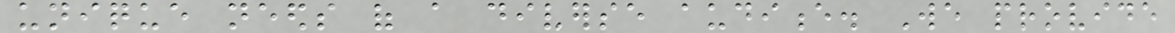unique needs of a diverse audience. We provide
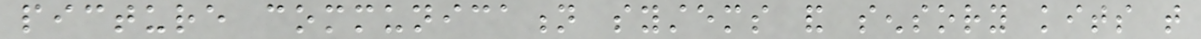picture communication systems and sensory kits that
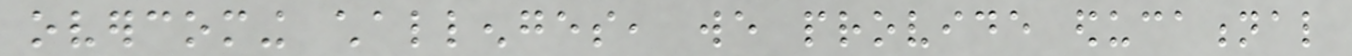overcoming challenges, we provide educational
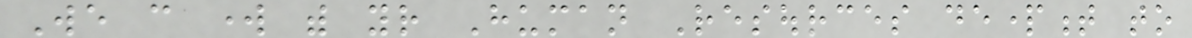We can work with your Human Resources department to
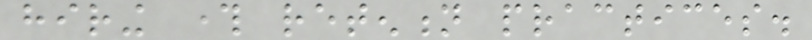hiring through retention practices.
